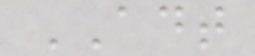ADT
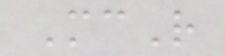McR
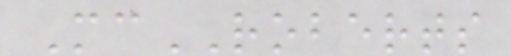McROBERTS
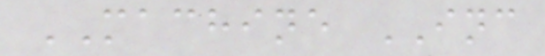MACHINE INC
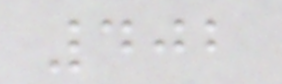402
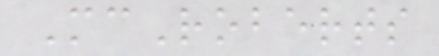McRoberts
